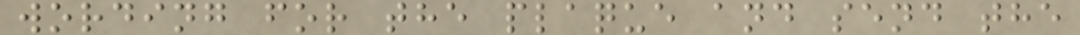wording for the plaque and send the
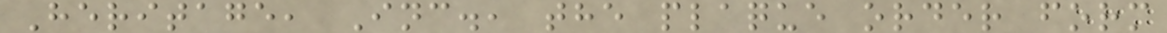Heritage, Inc., the plaque order form
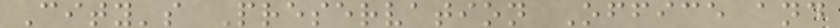City's Preservation Office and
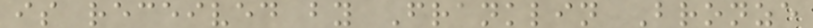is received by Franklin Bronze
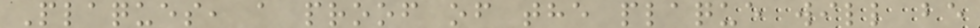Plaques, a proof of the plaque will be
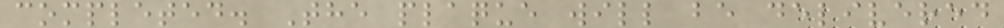completed. The plaque will be delivered
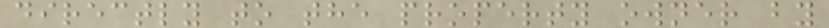directly to the property owner by
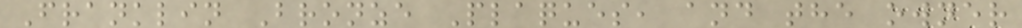Franklin Bronze Plaques, and the owner
